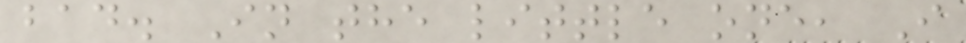bad. In the little one, I
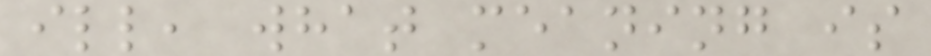ill, what meaning is
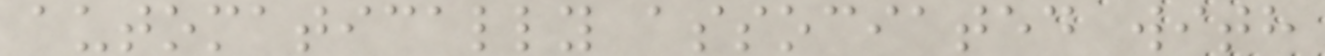automatically associated with
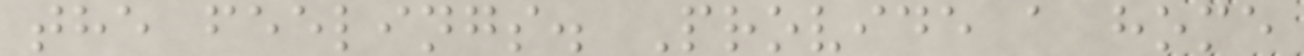the feelings. Provide a home
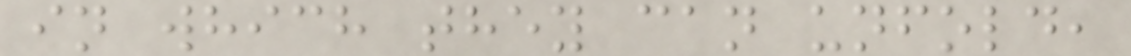in which they can unfold,
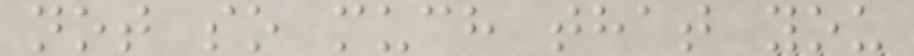not so much that you
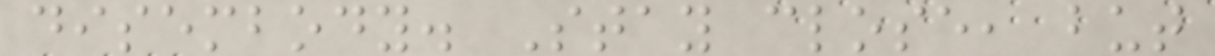disembody. Stay close, but
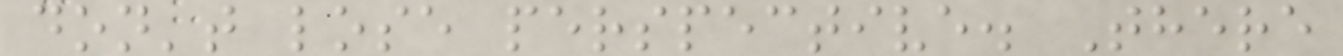don't lose perspective. There
